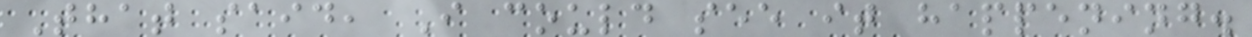That said, I could see it happening.
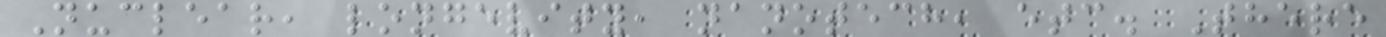Nuclear, longevity, nanotech, etc. There
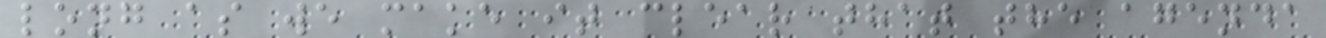long as we make it clear that the agenda
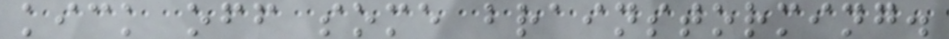kick off some brainstorming.
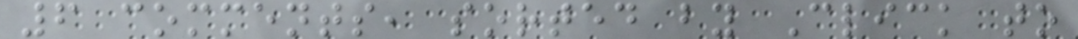6 comments, sorted by Click to
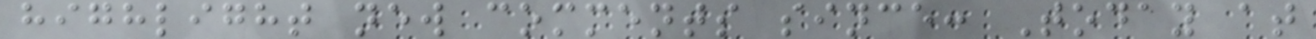highlight new comments since: Today at
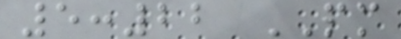5:22 PM
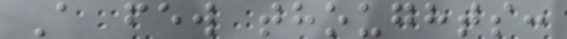A few thoughts:
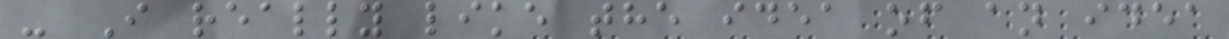- I really like the idea of an idea
